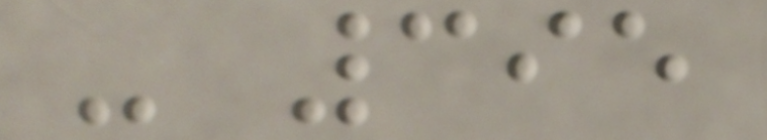- 395
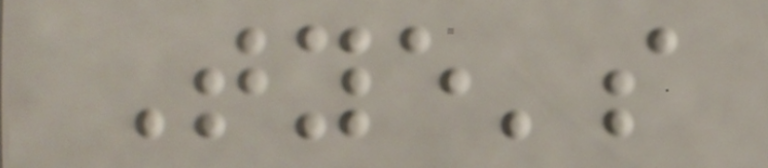Tye's
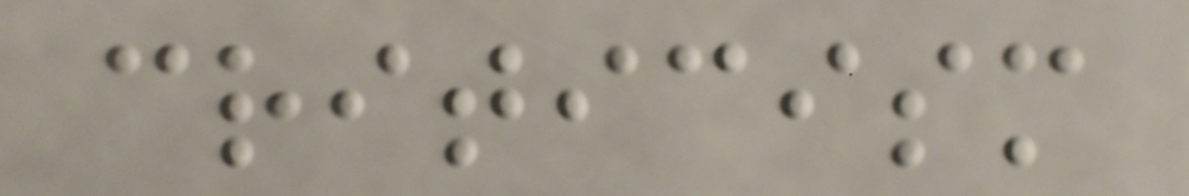criticism
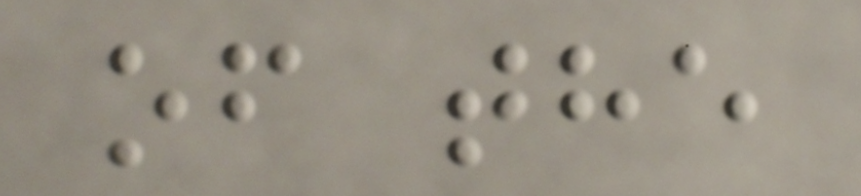of the
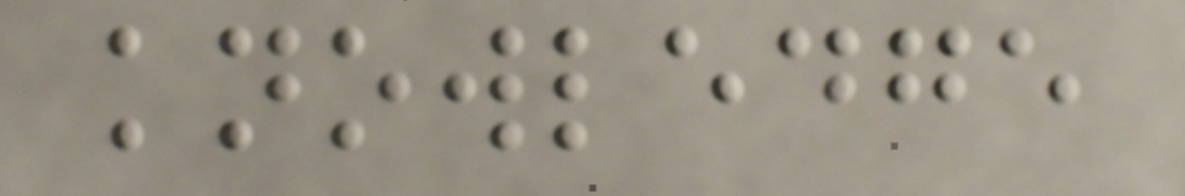knowledge
